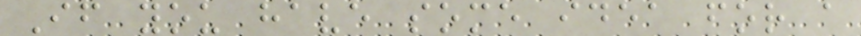If you have some idea for a
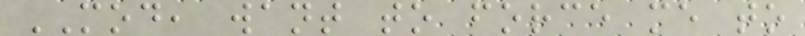MOD, want to force me to
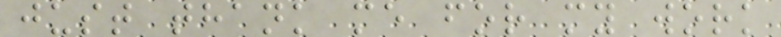just thank me for my work
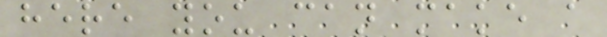here you can make a
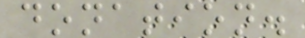donation.
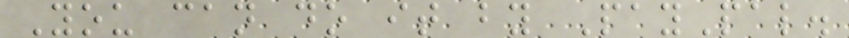You can do it by PayPal.
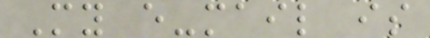My e-mail is
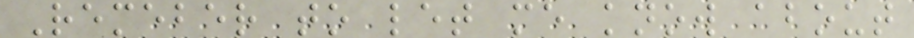Remeber to let me know about
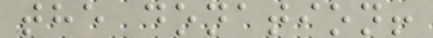the donation!
